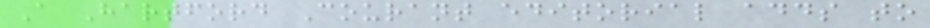A Hartford Courant editorial adds to
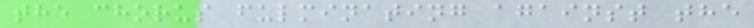the chorus fulminating against the
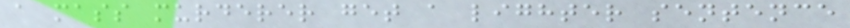a mass murderer get a lighter sentence
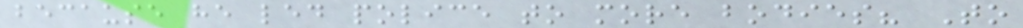because he led police to more bodies? To
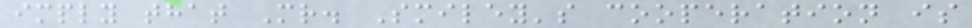imply that Mr. Smiley's cooperation is
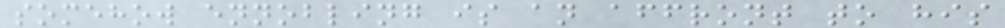somehow ennobling is an affront to his
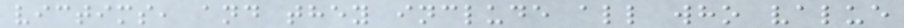victims, and they include all who value
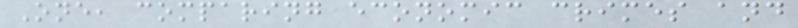One, comparing economic crimes and
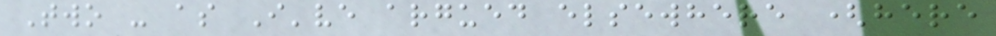Two - as I've argued elsewhere (here
